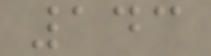143
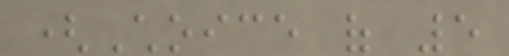(Choice of 5
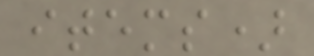items)
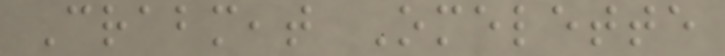Crabmeat Omelette
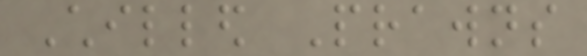Chilled Prawns
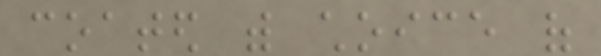coated with choice of
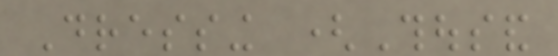Dressing (Thousand
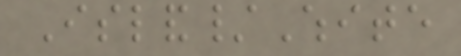Island/White
